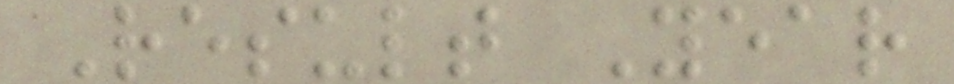Result Year
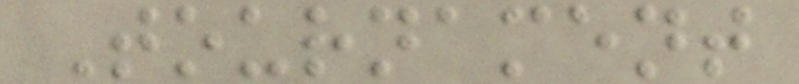Tournament
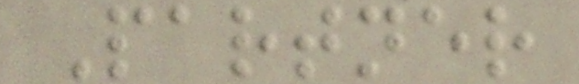Partner
